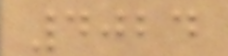4024
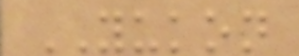YUKON
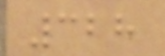328
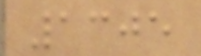1305
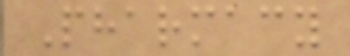Pharmacy
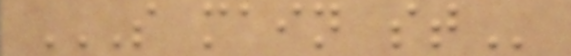S MAIN ST
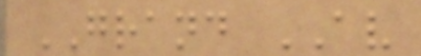GRAND AV
